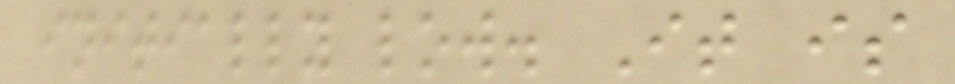initially low. It is
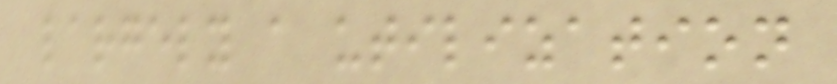largely a utilization
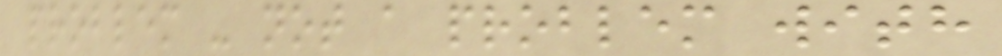problem - not a problem with
